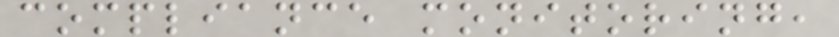compliance monitoring,
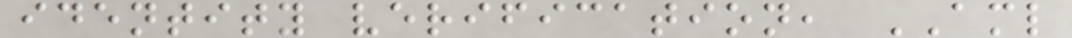identity verification, AML
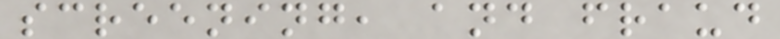screening, and fraud
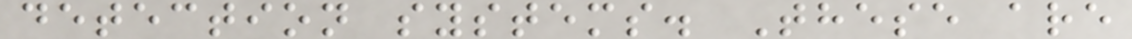detection systems. These are
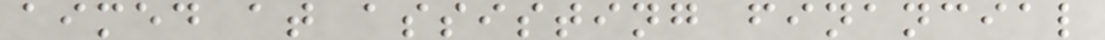aimed at assisting financial
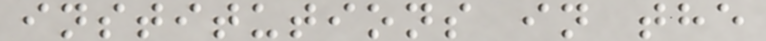institutions in the
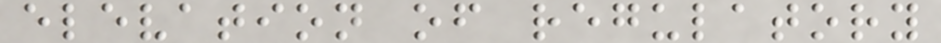elevation of regulatory
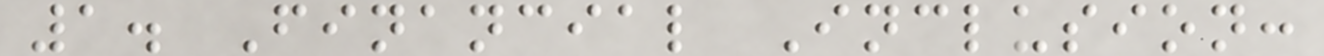1. Financial Inclusion:
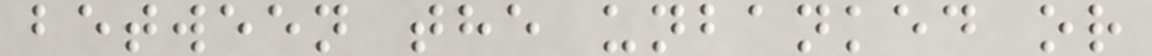between the unbanked or
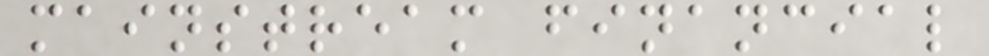mainstream financial
